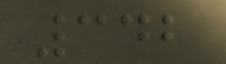342
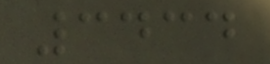3434
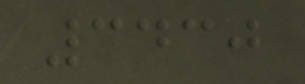3430
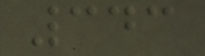343
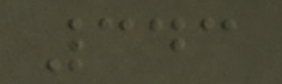343
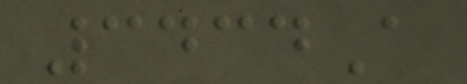3434A
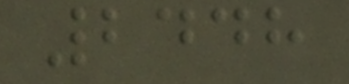2448
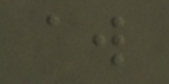aw
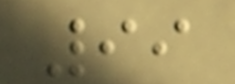99
